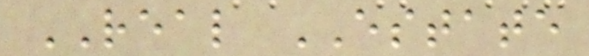REAL ESTATE
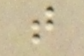t
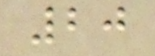20
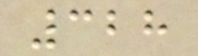328
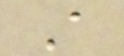A
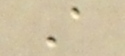A
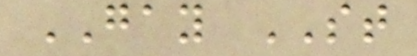GAY ST
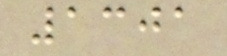1301
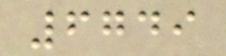6749
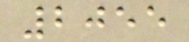2055
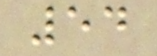54
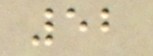52
